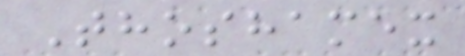Thoshamex
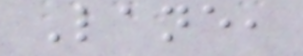Lane,
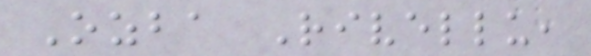Ozba Rivellu,
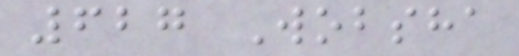627 Wobsha
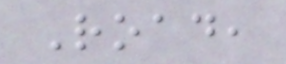Road,
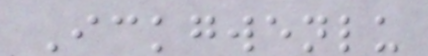Ickgwenlu
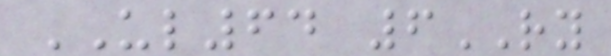UL64 6RY
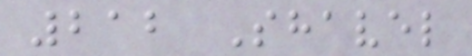212 Shavel
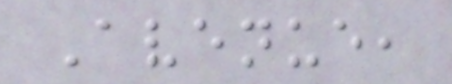Avenue,
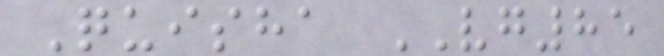Quisha VG85
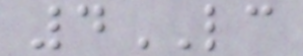4LC
